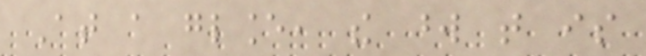At a glance, the word that is
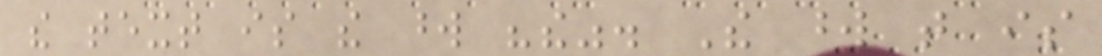the text is the word "the". The word that is
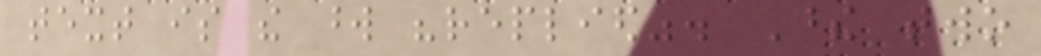text is the word "replied". These two
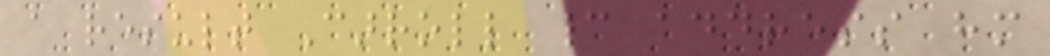a result Carroll cannot address him
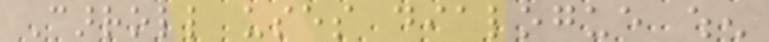Carroll uses dialogue when
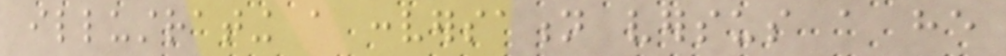illustrating a conversation versus a he
